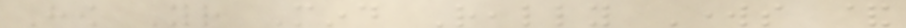How Your Mind Really Works &
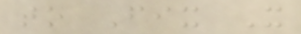to Fix It
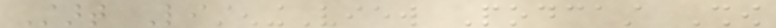Start ListeningView Podcast Show
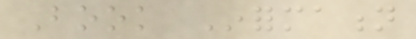Book Information
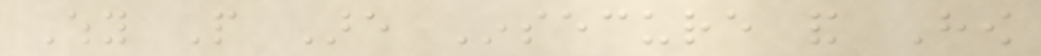Why People Are Insecure and How
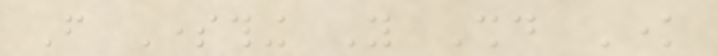From Something You Should Know
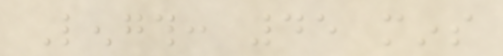Length: 45 mins
